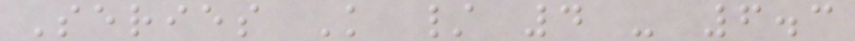Series K / 4 - 6.3
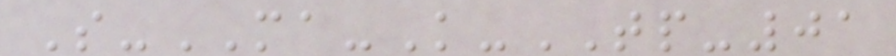S-MA-K-TP-01
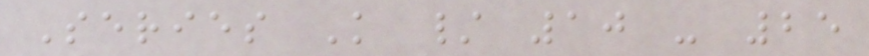Series K / 10 - 25
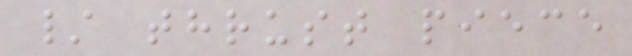/ thrust piece
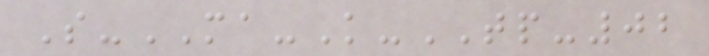S-MA-K-TP-02
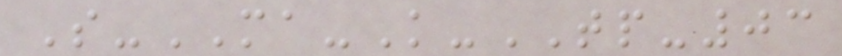S-MA-K-TP-03
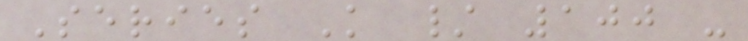Series K / 100 -
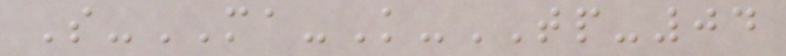S-MA-K-TP-04
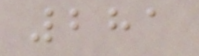281
